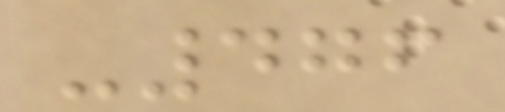-476
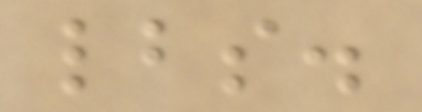lbs.
